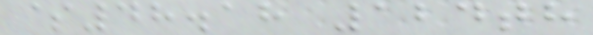$48.18 124th
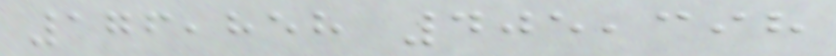176,858 405,398
